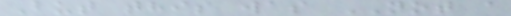But this was NOT a
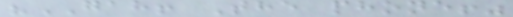"GAH! The phone!"
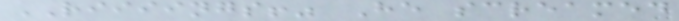RIIIINGS!" He screamed
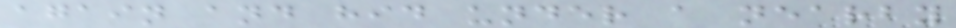again and hid under a nearby
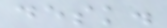desk.
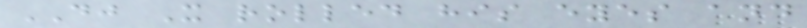DJ X rolled his eyes and
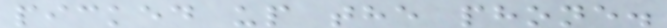picked up the phone.
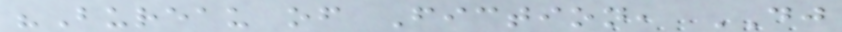"Bureau of Fiction, DJ
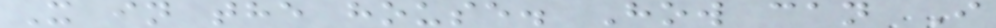X in the house. How can I
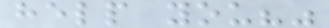help you?"
